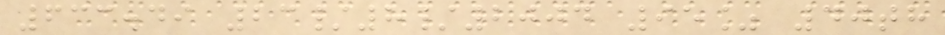633.49 23/8/2004 95% 40th
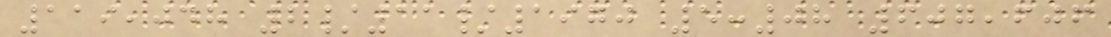119,048 2/11/1970 5:08 607,606
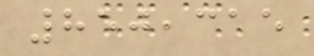850,315
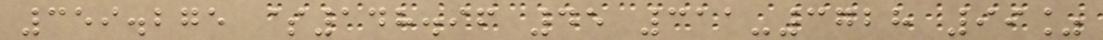359.275 $148.96 45 311-3728 99%
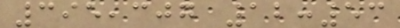395,307 12:53
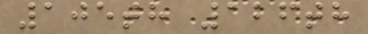105th 126th
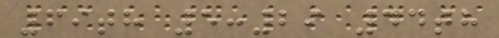69th 5:29 44th
